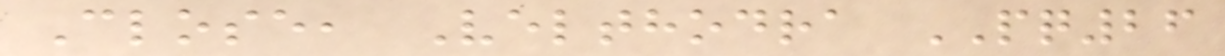Close, Velthodra PQ26
